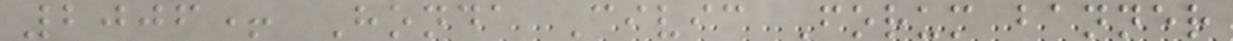2006+ Honda Civic Forum banner
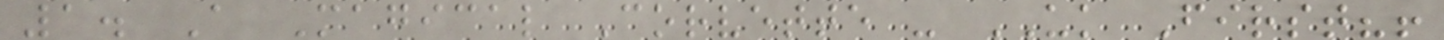1. A Magical Corvette - UK First?!
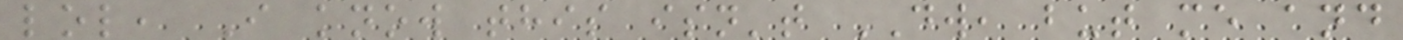lol, I know this isn't DW, but me and
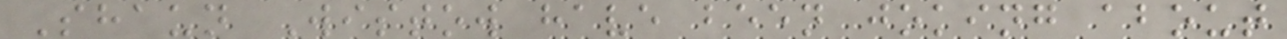Shaun Wistow have been joking about
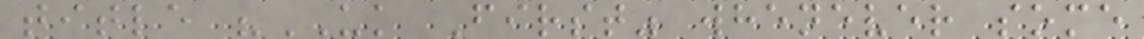title "UK First" whenever some
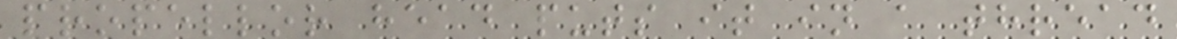propellor head puts it in a thread
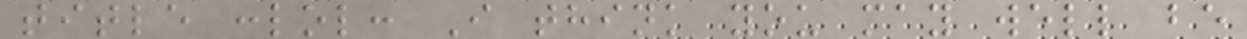title :lol: I think you may well be
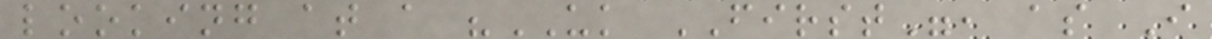looking at a "UK FIRST", as I
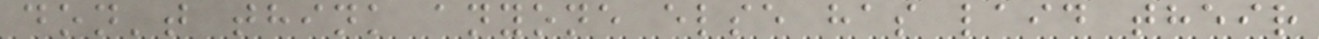don't think anyone else has laid their
